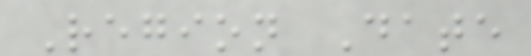Region Date
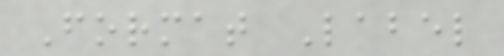Format Label
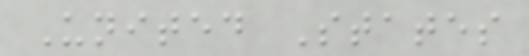United States
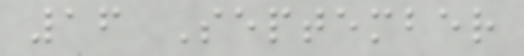16 September
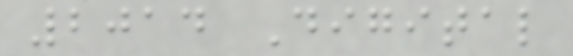2014 Digital
